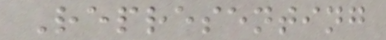Representing
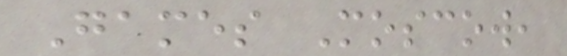Games Moscow,
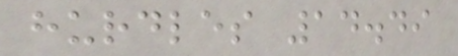hurdles 14.49
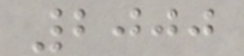2000
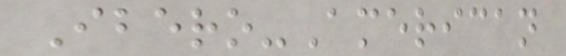Ibero-American
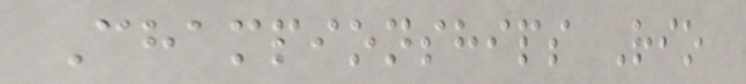Championships Rio
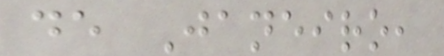de Janeiro,
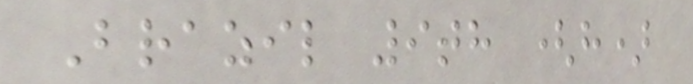Brazil 9th (h)
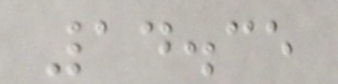14.35
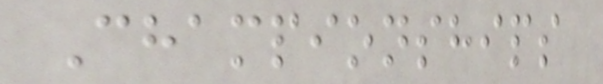Championships
